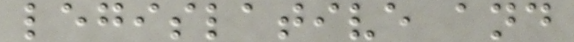legislative and
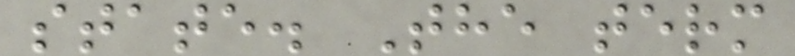state. The term
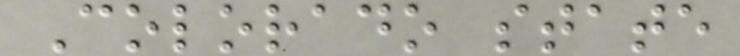Colorado state
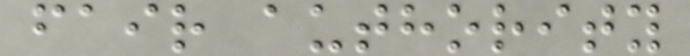fair authority
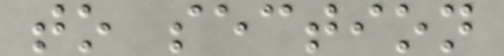to section
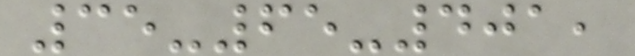35-65-401,
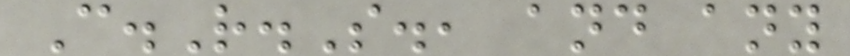C.R.S., and any
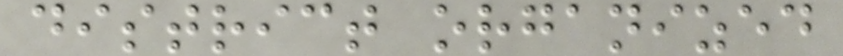district organized
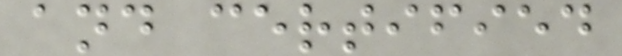and certified
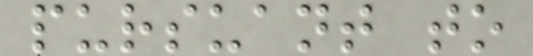pursuant to
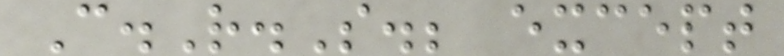C.R.S.; except
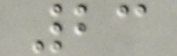23
